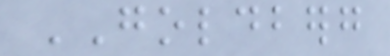GOLDBERG
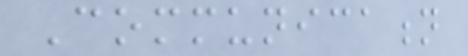Communication
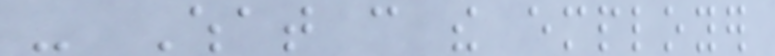- What can the employer
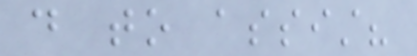do to assist?
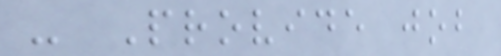- Provide job
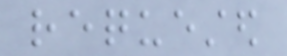requested
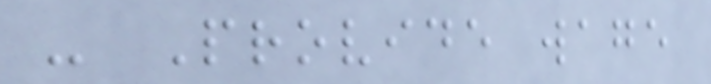- Provide wage
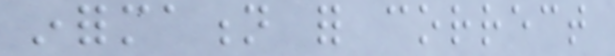information for correct
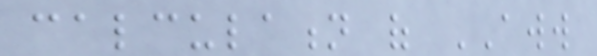calculation of AWW
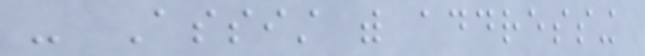- Assist with addressing
